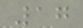17
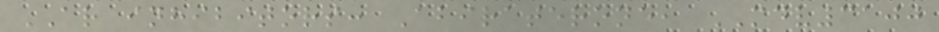AR inhibitors: Abiraterone, MDV3100
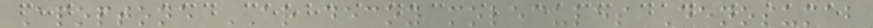Apoptone AR decoy molecules Denosumab
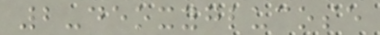2-deoxyglucose
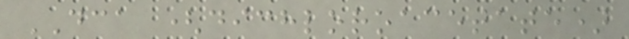DCA (dichloroacetate)
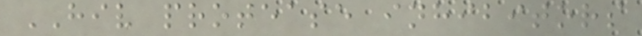HIV protease inhibitors
